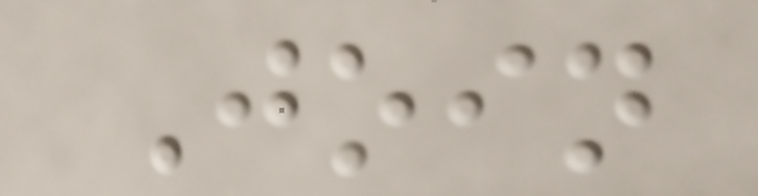Join
